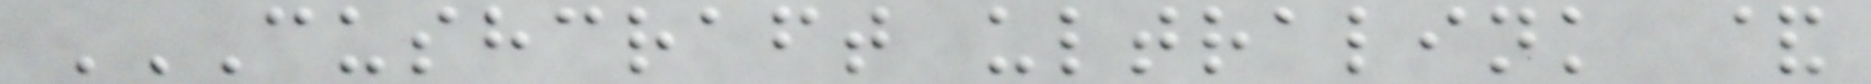CUSHCRAFT ULTRALINK &
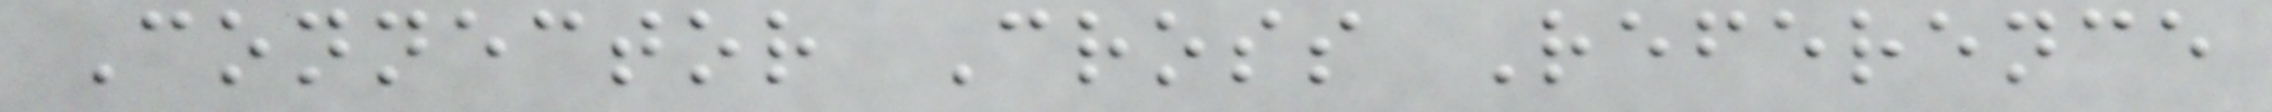Connector Cross Reference
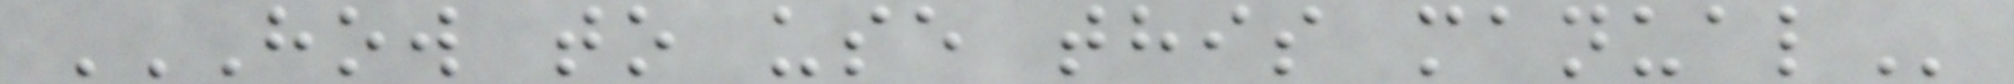HOW TO USE THIS MANUAL
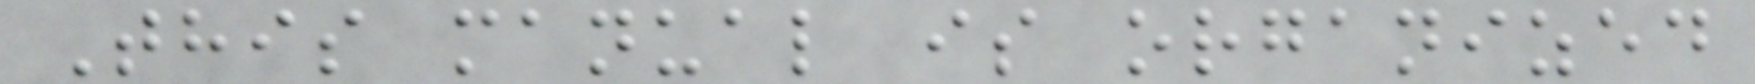This manual is organized
